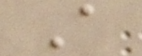A
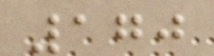170
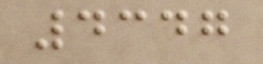4347
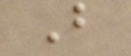B
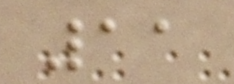11
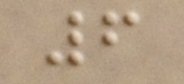6
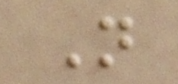N
